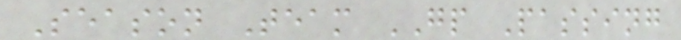Season Team GP Passing
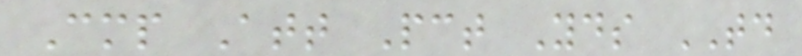Cmp Att Pct Yds TD
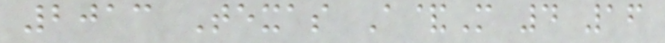2013 Texas A&M 4 16
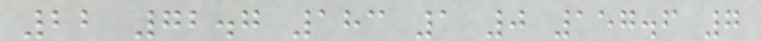22 72.7 183 1 0 157.6 7
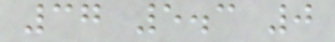37 5.3 0
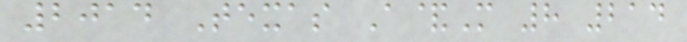2014 Texas A&M 8 214
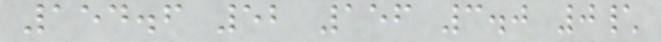154.6 52 156 3.0 0\
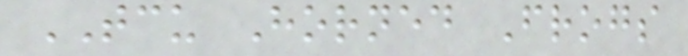TCU Horned Frogs
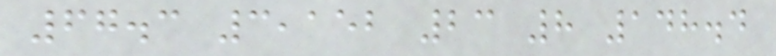67.3 3,152 23 8 148.4
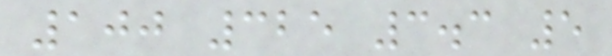100 325 3.3 5
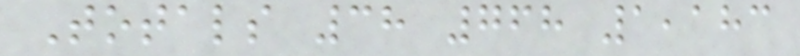Totals 38 768 1,183
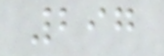297
